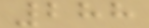288
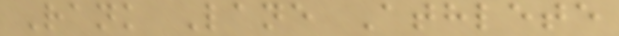Rank Lane Athlete
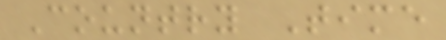Country Time
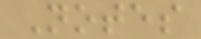Notes
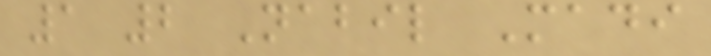1 2 Nabil Madi
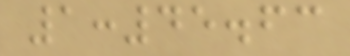1:45.63
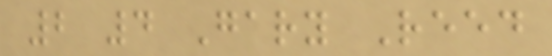2 4 Gary Reed
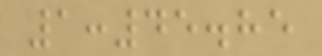1:45.85
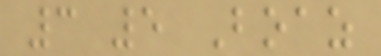3 5 Boaz
